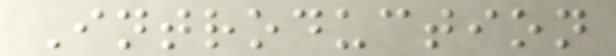Introduction
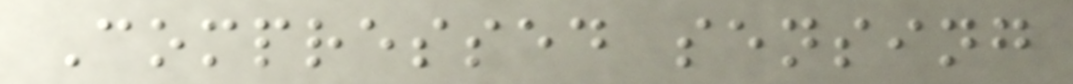Compressed sensing
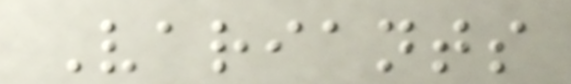Variants
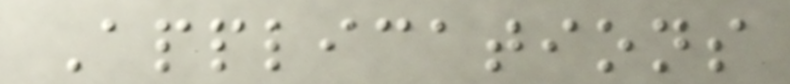Applications
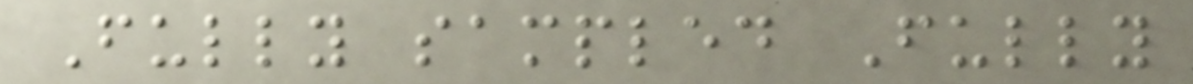Fully sampled Fully
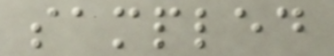sampled
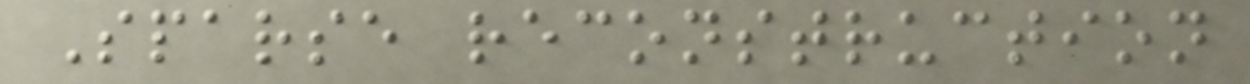Sparse reconstruction
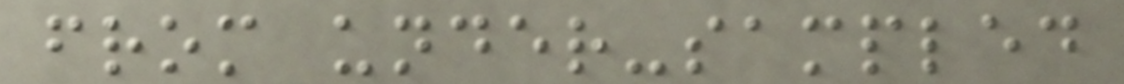from under-sampled
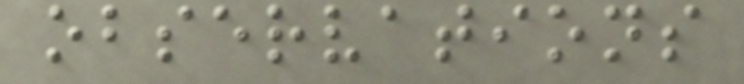observations
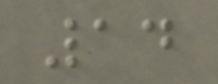14
